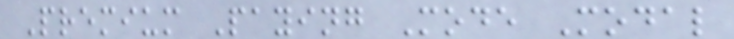Premium Paying Mode Modal
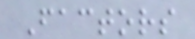Factors
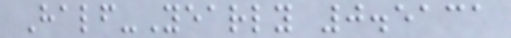Half-Yearly 0.5131
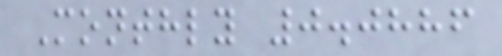Monthly 0.0886
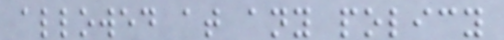allowed at any policy
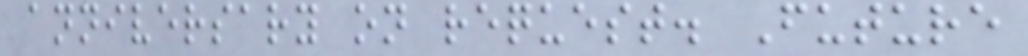anniversary on request. Future
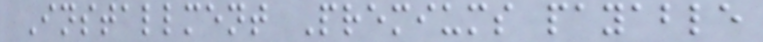Installment Premiums payable
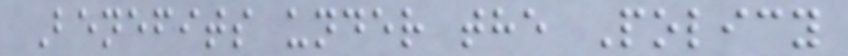Benefits under the Policy
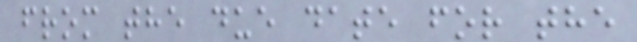from the due date for the
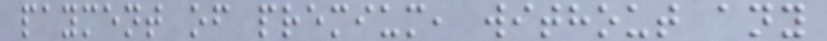payment of premium, without any
